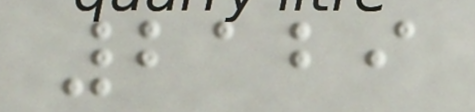2129
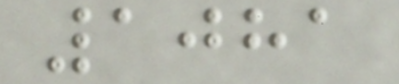1081
